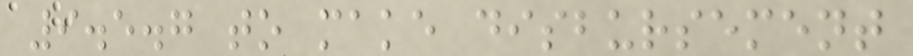9.5.7 to make disbursement
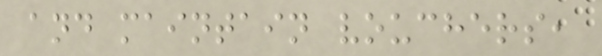and maintain vouchers,
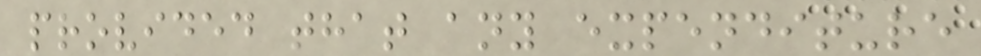provided that any expenditure
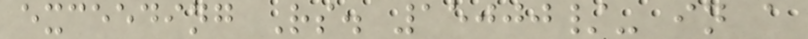exceeding Rs. 15000/- in a
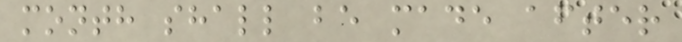month shall be made after
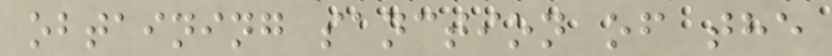obtaining sanction of the
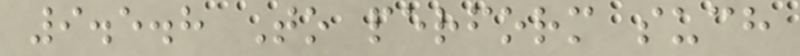9.5.8 To perform such
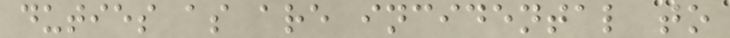duties as are incidental to
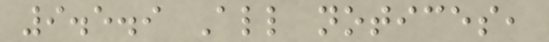9.5.9 All notices,
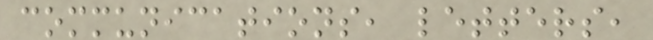communications, letters,
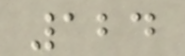124
